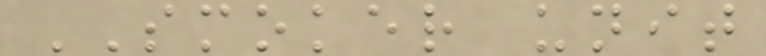SMOKER unit
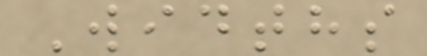Widths
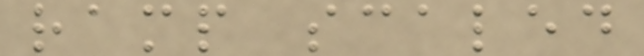ramp scaled
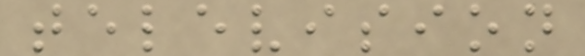television
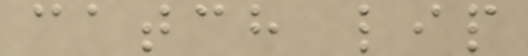catch lip
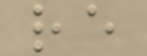re
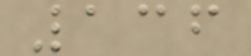136
